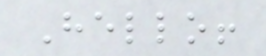Hello!
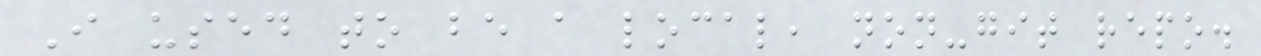I used to be a local, non-git repo.
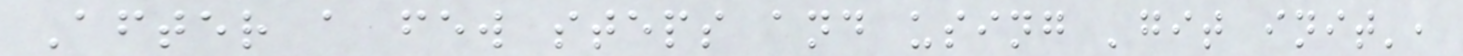After a few steps and using 'git init',
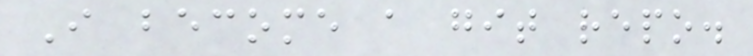I become a git repo.
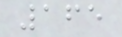165
